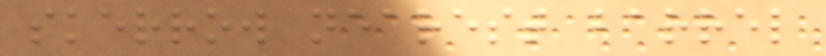skerrow nearest barrel
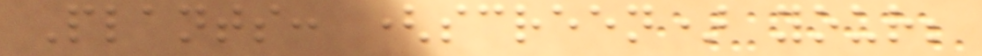Plants: (screen) your;
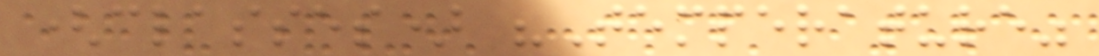(classes) "Temperature"
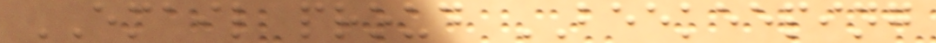EMAIL proud BEEKEEPING
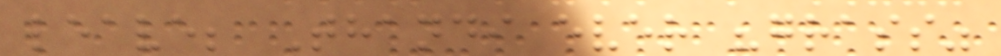leave; Thandi ever "grass"
